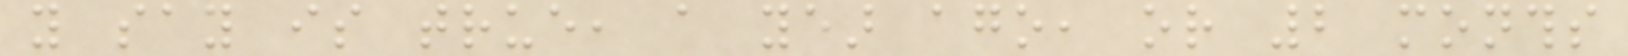you say is true, a year ago, or 2 months
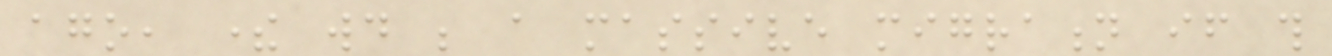ago, there would be a massive migration if this
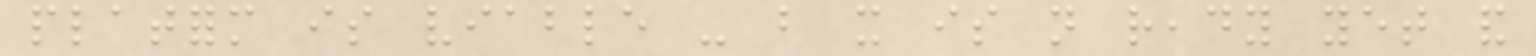platform is viable - but it is not ready yet and
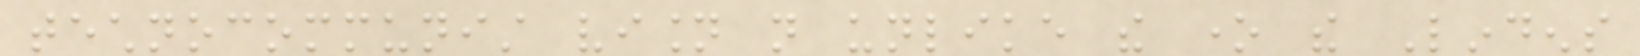technocommunist vision not unlike the one the Lindens
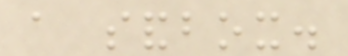a sandbox.
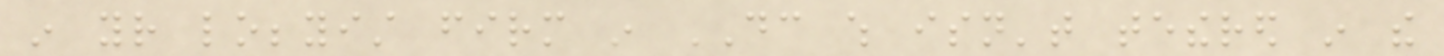in your lobbyist firm in DC which isn't tethered in the
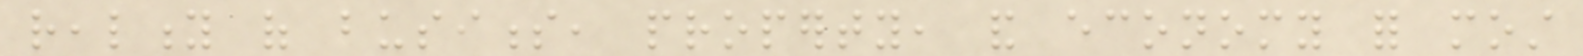reality of business, property, and economy for most
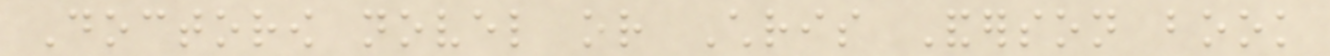Doctorow novel or Chris Anderson book
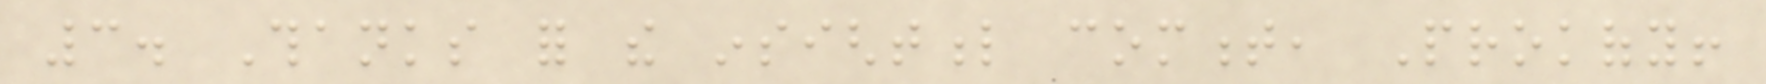3. Thanks for the insightful comment, Prokofy!
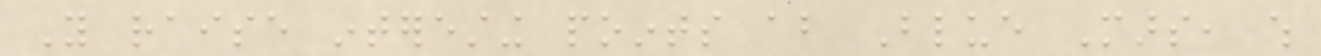You raise interesting points about Blue Mars, which
